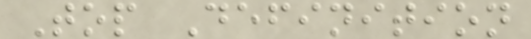Top Definition
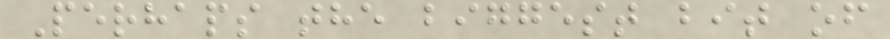Perhaps the biggest bit of
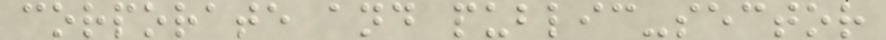corporate and public-sector
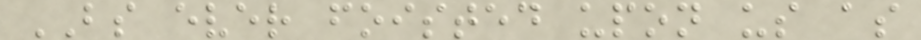BS ever foisted upon us as
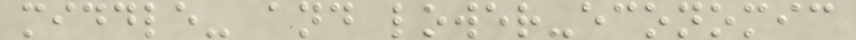middle- and lower-economic
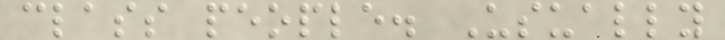class people. Usually
